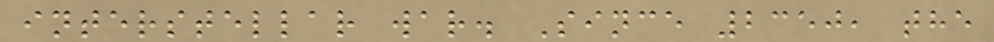interstellar war. Since 2350, the
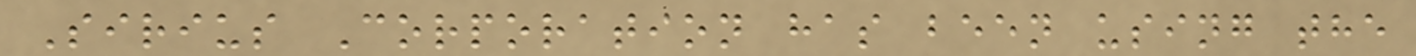Sirius Corporation has been using the
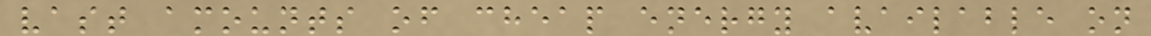vast amounts of cheap energy available on
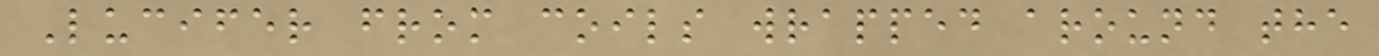Lucifer from coils wrapped around the
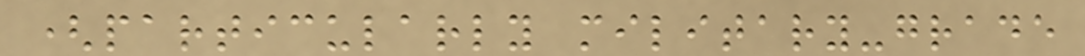(particularly military-grade
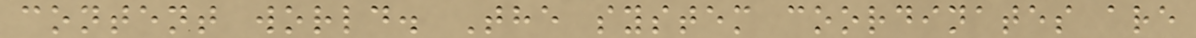content world. The system coordinates are
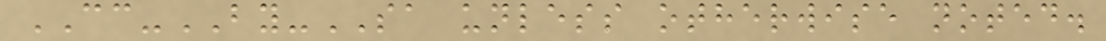CC-BY-SA unless otherwise noted.
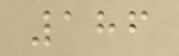186
